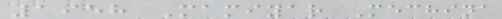1958 Mamiyar Mechina
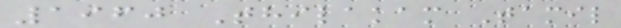1960 Thilakam Tamil
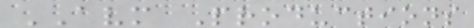AVM Productions
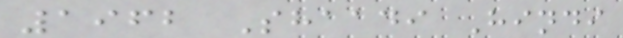1962 Shaadi Hindi
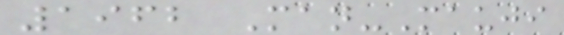1962 Man-Mauji
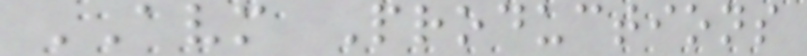AVM Productions
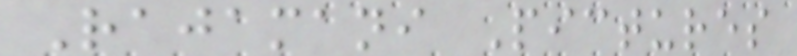Rajamani Pictures
